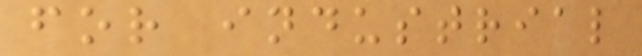for industrial
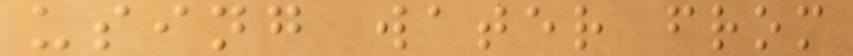using water from
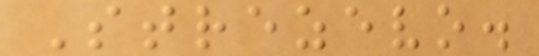Strezevo.
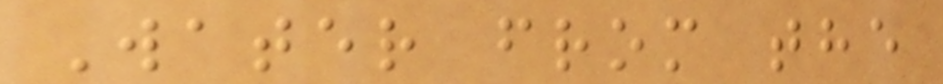Water from the
